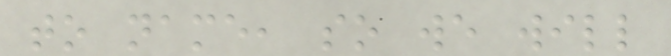to name, so we will
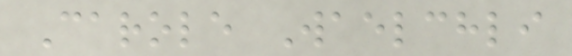Carole Waelchli
